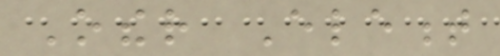Other Element
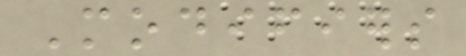Modifiers
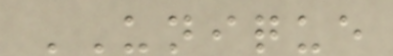UNIQUE
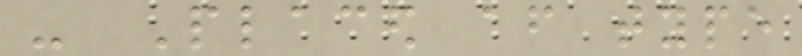- Placed after type
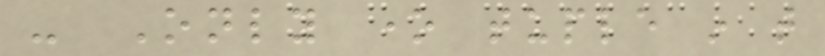- Only one tuple in that
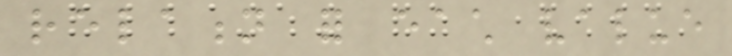relation for each value
